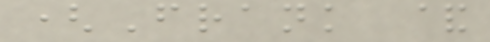(Frank &
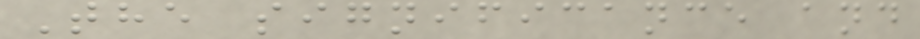The significance and
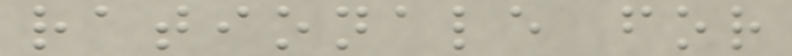rationale for
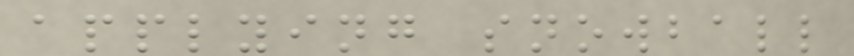applying snowball
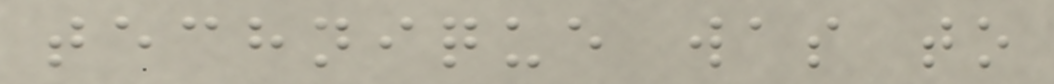technique was to
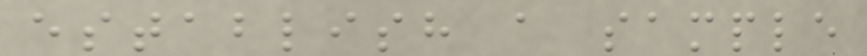establish a sample
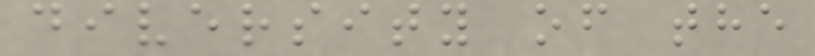diversity of the
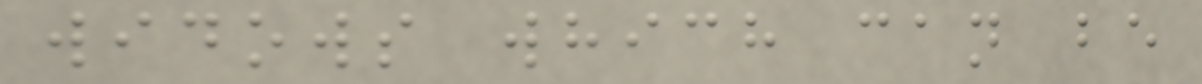widows which can be
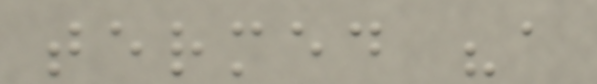termed "a
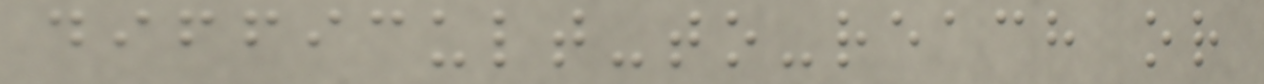difficult-to-reach or
